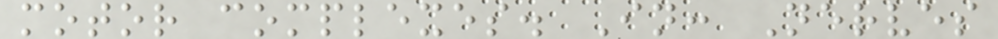motor complexes. In: Nerves
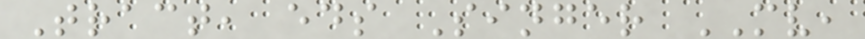Tract, eds Singer MV,
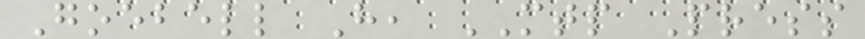Goebell H, MTP Press
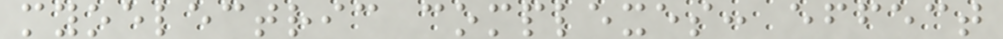myoelectric complexes: effect
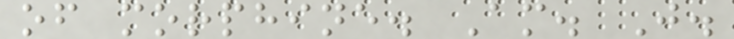of morphine. Am. J.
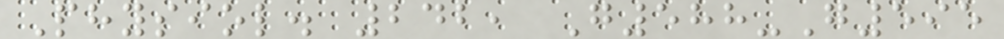Physiol. 242, G588-G595
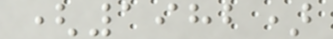(1982)
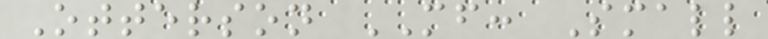Otterson MF: Small
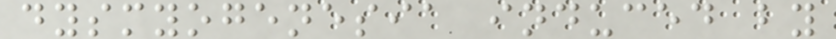dysmyogenesia induced by
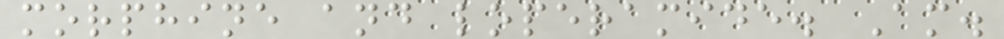morphine and loperamide. Am.
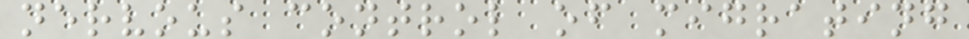nervous control of migrating
